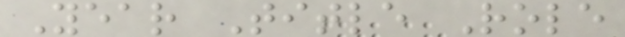Year Title Role
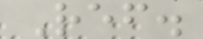Ref.
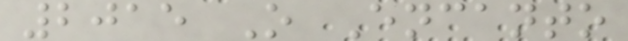2015 O Encanto
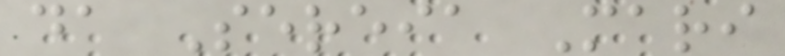da Sereia Mari
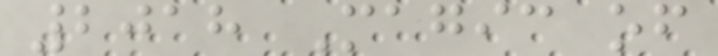2018 Magic of
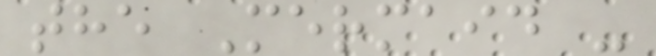the Mermaid -
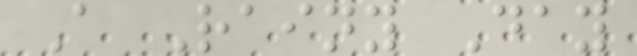A Rainy Day
